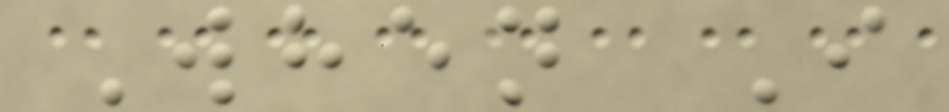When I
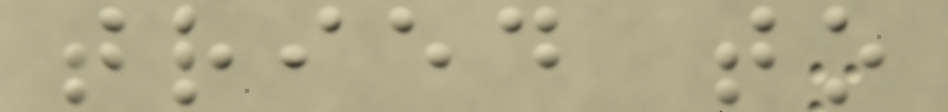tried to
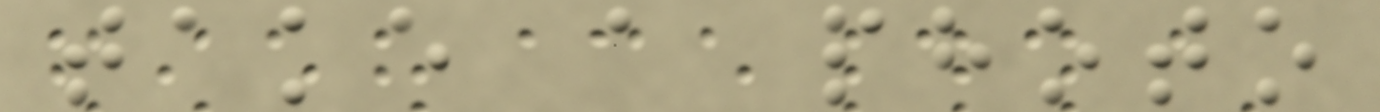take a photo
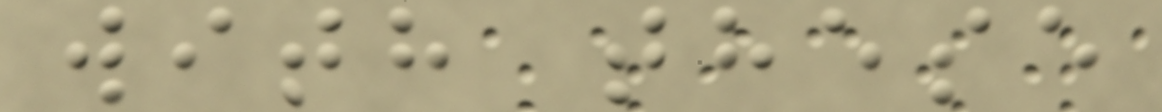with these
